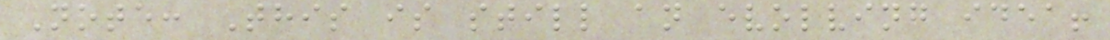Note: This is still an evolving idea!
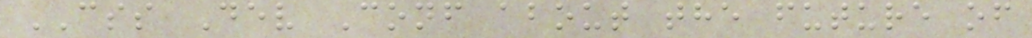CSS Dev Conf about the future of
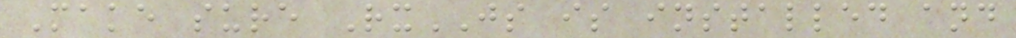Make sure RxJS is installed and
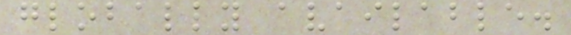globally available.
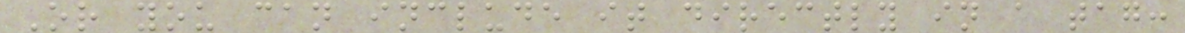Or you can include it directly in a tag:
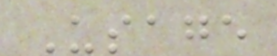Usage
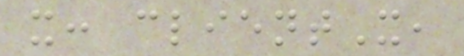x: clientX,
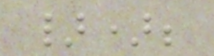});
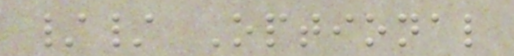// Optional
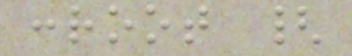:root {
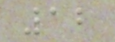12
